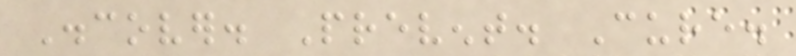Discover. Prevent. Cure.
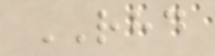RHD
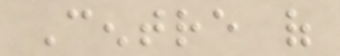Centre of
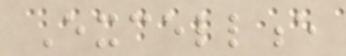Excellence
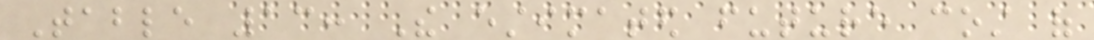Table 13: The estimated future cost of
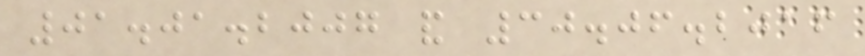01.01.2007 and 30.06.2016
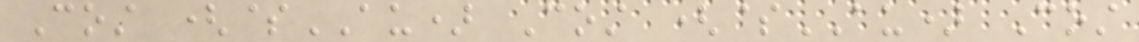Cost ($AU) Cost ($AU) Cost
